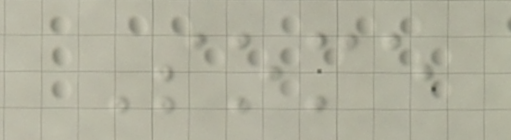Some
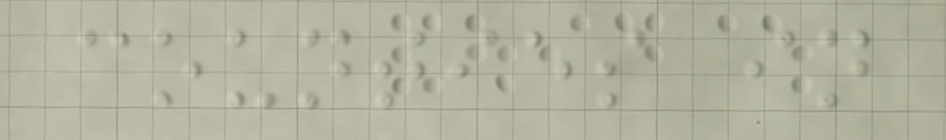counties in
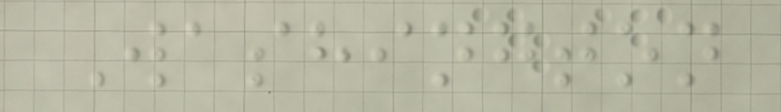Washington
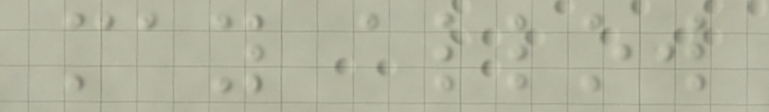may allow
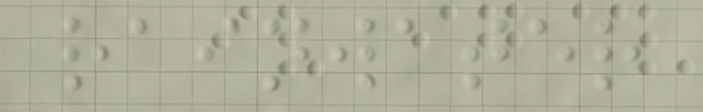rainwater
